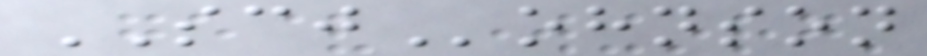SCJohnson
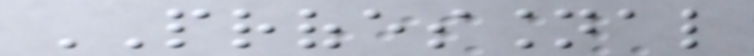PROFESSIONAL
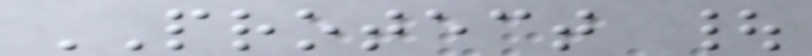PROTECT |
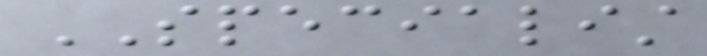SPECIALIST
